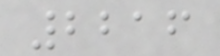2216
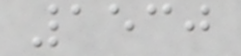1530
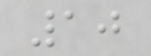10
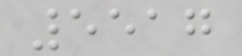5517
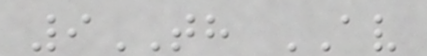9TH AV
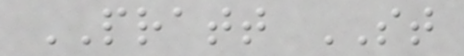PRATT ST
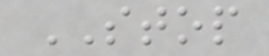STOP
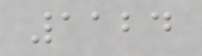1124
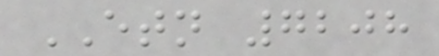ETN 7208
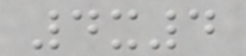4x4
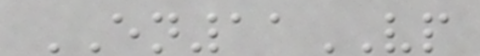EN11VP
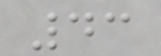43
